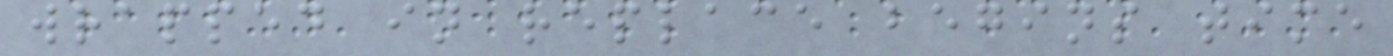wrapped in replace begins time
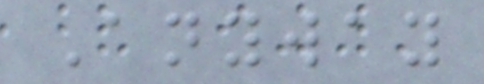Anyway
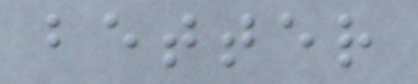better
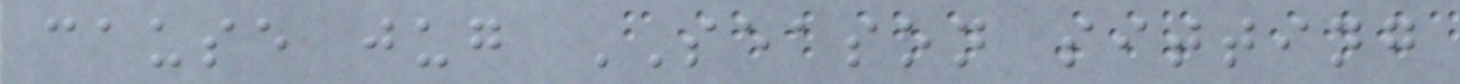cause jug SEASON sitting
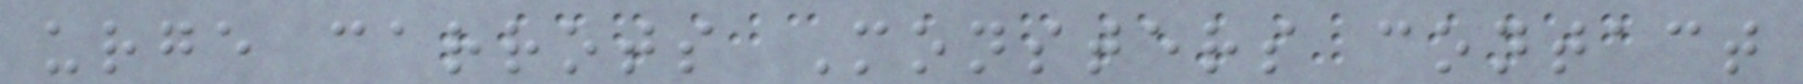urge carrots Monsters contact
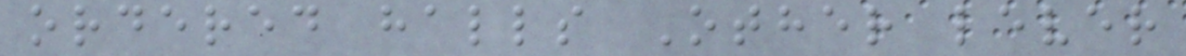ordered halls Other lever
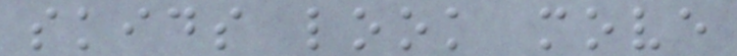skids look move
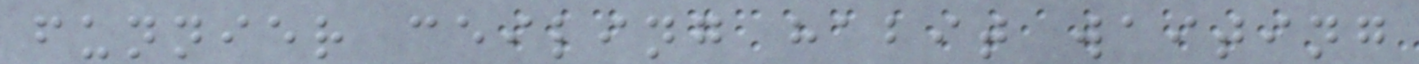funnier ceiling habit waiting
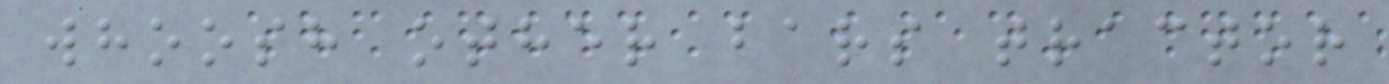whoosh other bars tractor
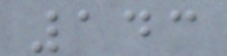143
